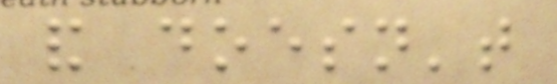and doesn't
